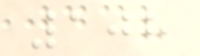108
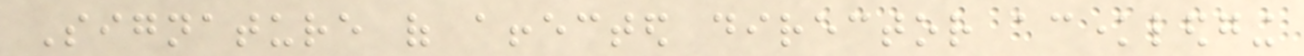Signature of affected director acknowledging
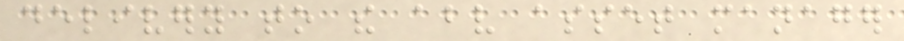delivery to the above asset manager
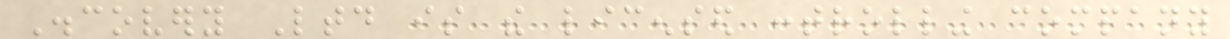Discovery Ltd is the licensed controlling company
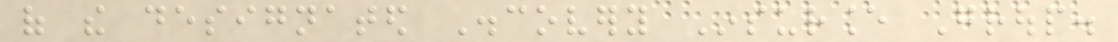of the designated Discovery Insurance Group.
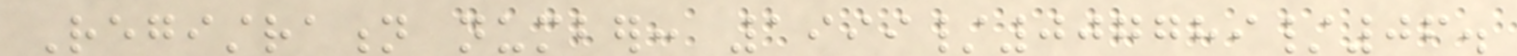Registration number: 1999/007789/06.
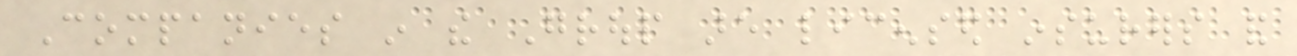Companies in the Group are licensed insurers and
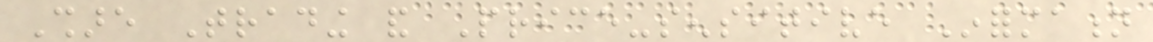Share Trading and Price-sensitive Information
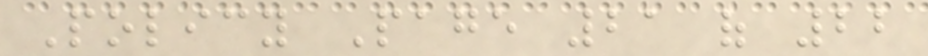Policy Page 21 of 22
